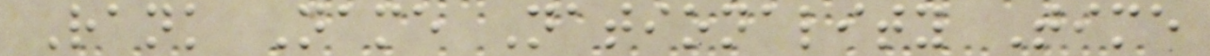Rank Name Nationality Time
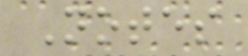Notes
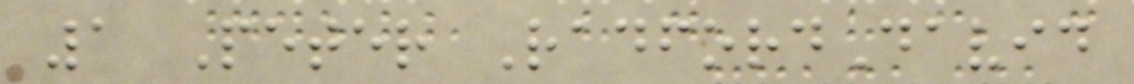1 Peter RadfordDavid
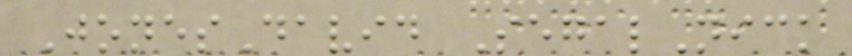JonesDavid SegalNick
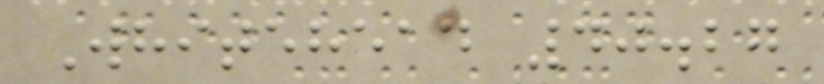Whitehead 40.27
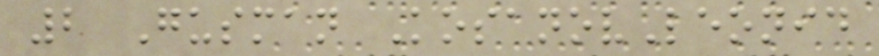2 Gusman KosanovLeonid
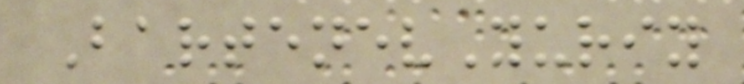BartenevYuriy
